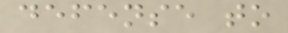defense to
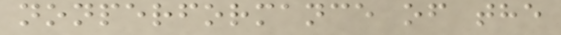nonperformance of the
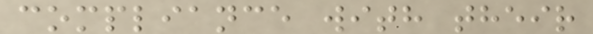compliance with their
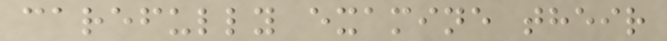carefully examine their
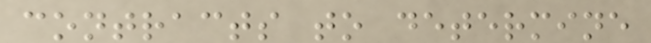contracts to determine
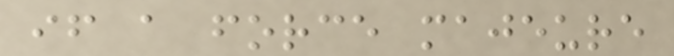if a force majeure
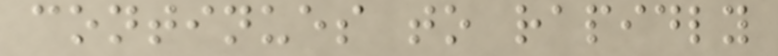continues to rapidly
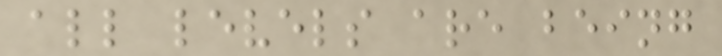all levels are being
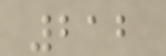212
